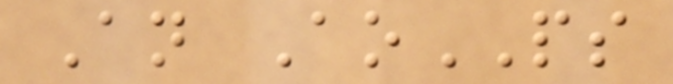An AoPS
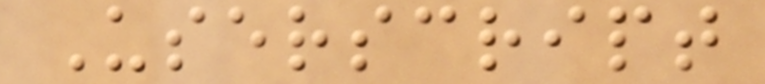Userscript
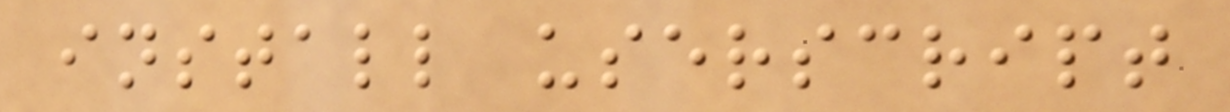install userscript
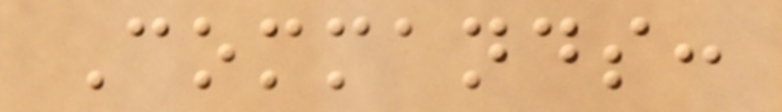Commands:
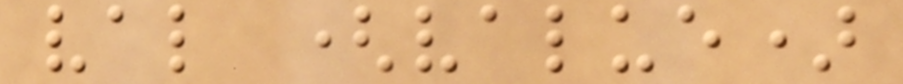val (value)
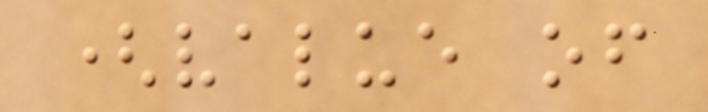(value of
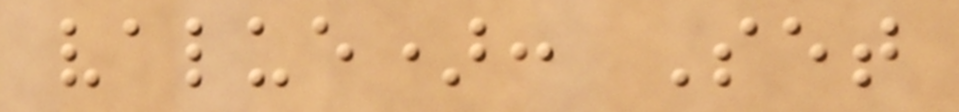value): Set
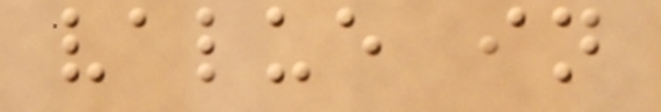value in
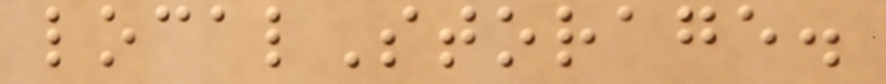localStorage.
